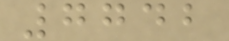7742
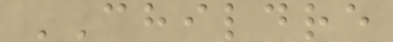CHILDRE
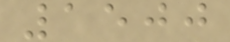1500
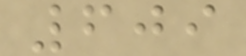609
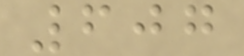607
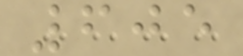605
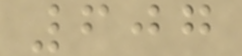607
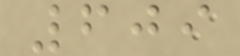609
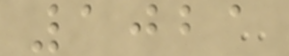1021
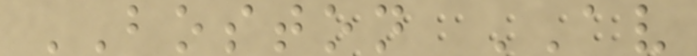BOSTON AV
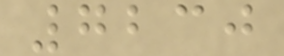7230
